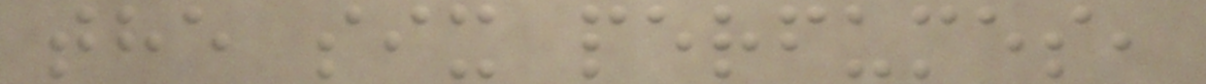the six perfumes,
